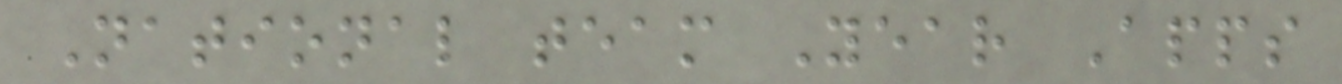National team Year Apps
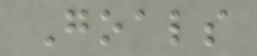Goals
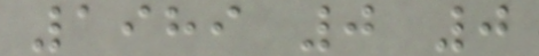1989 0 0
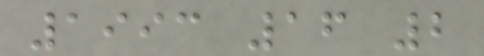1993 16 2
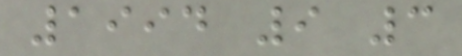1994 9 3
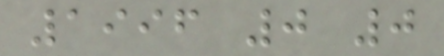1996 0 0
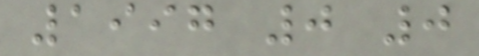1997 0 0
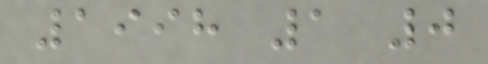1998 1 0
